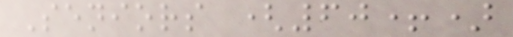Seniors (60+)
